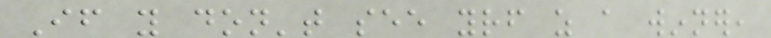If you don't see yourself as a winner,
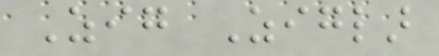Zig Ziglar
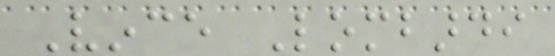Vince Lombardi
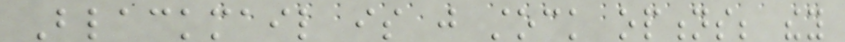Blackmail is just stock options; they
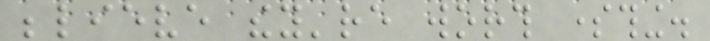believe they're worth something.
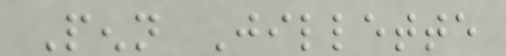Penn Jillette
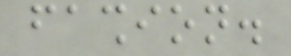fashion.
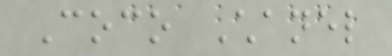Coco Chanel
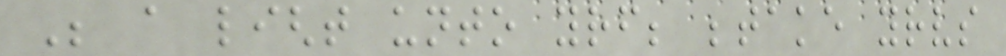Be a light unto yourself; betake yourselves
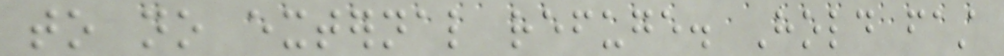to no external refuge. Hold fast
